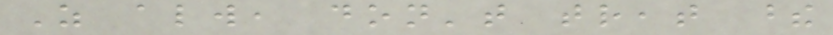As always, don't treat these
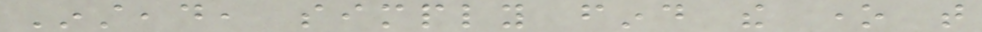Instead, simply find the one that
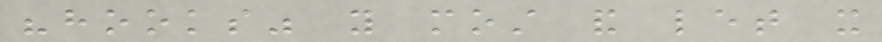"hooks" you most and let it
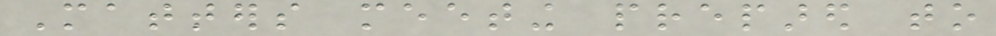Matters meeting prepared to
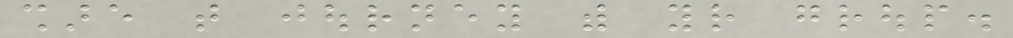share that journey with your group.
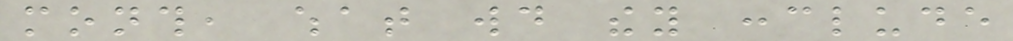month, what would they conclude
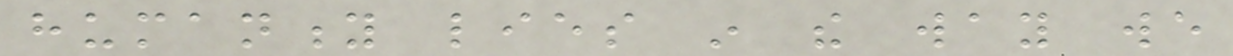humanity lies in the way we
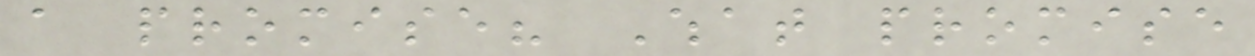a promise? What promise
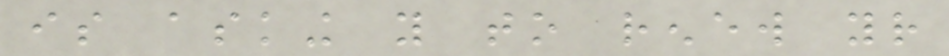is asking you to renew your
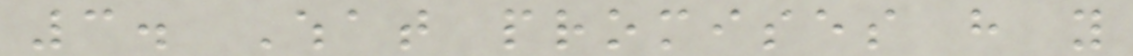3. What promises have you
